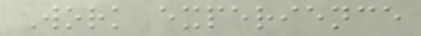Work experience
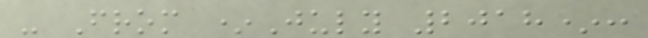- From *July 2018*:
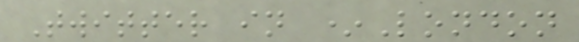Twitter in *London
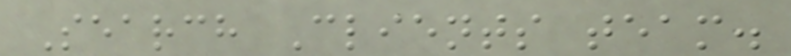Search Clients team.
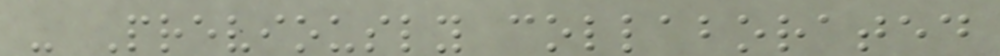- Previously collaborated
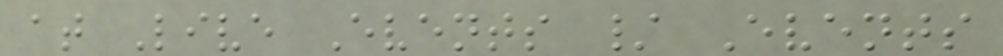at Live Events / Events
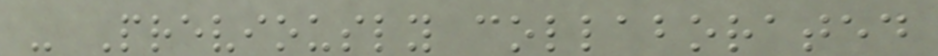- Previously collaborated
